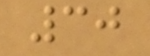30
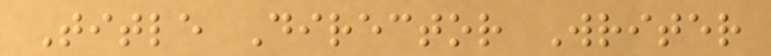Title Director Writer
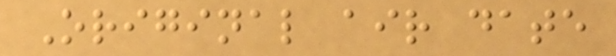Original air date
